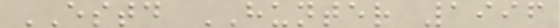ESTD HUNTER 1996
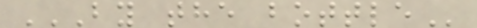BY THE BOTTLE
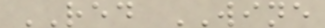RED WINE
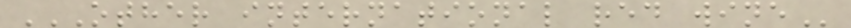OTHER INTERNATIONAL RED WINE
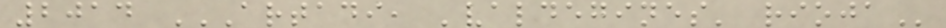2014 ARTADI, 'VALDEGINES' RIOJA
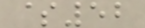$52
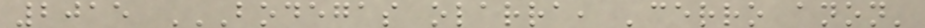2015 BODEGAS OLARRA, 'CERRO ANON'
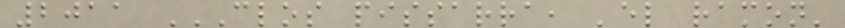2011 CLOS PISSARRA, 'EL RAMON'
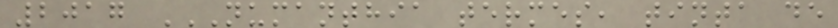2017 NUMANTHIA TERMES, TINTA DE
